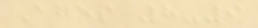Ages 8-9
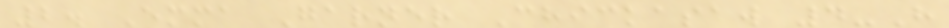2. Emma Garner Chickasaw 4-H
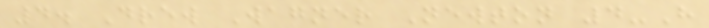4. Drew Wagner Newton 4-H
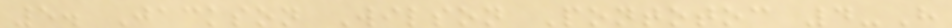5. Jackson Wilson Pontotoc 4-H
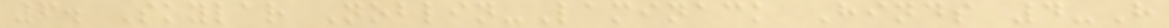6. Skylar Noblin-Laminack Hinds 4-H
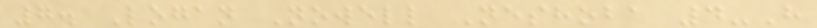7. Logan Nowell Neshoba 4-H
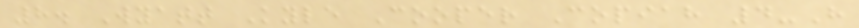8. Wyatt Kyle Cooper Copiah 4-H
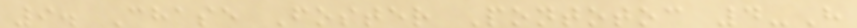9. Chase Foster Pontotoc 4-H
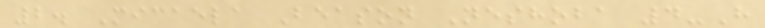2. Micaela Beason Neshoba 4-H
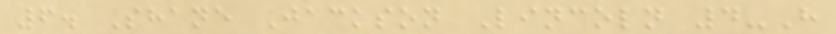6. Shane Jackson Lincoln 4-H
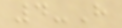4-H
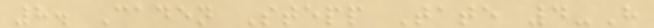8. Caden Stepp Tate 4-H
